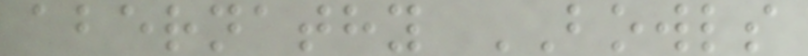abernathy BOWLS
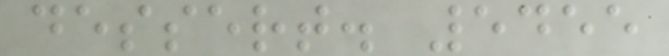dessert. 5455
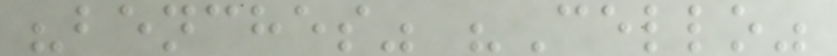"benches" "Cello"
